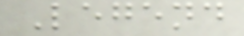Legend
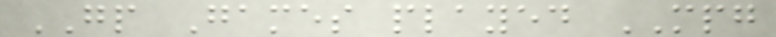GP Games played MPG
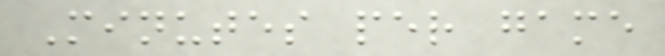Minutes per game
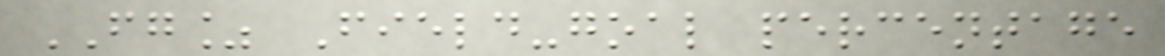FG% Field-goal percentage
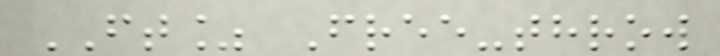FT% Free-throw
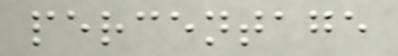percentage
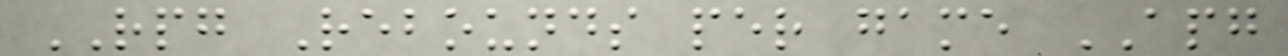RPG Rebounds per game APG
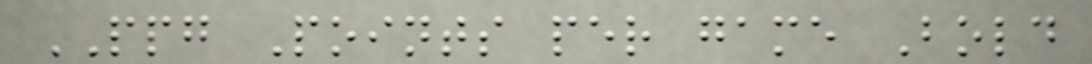PPG Points per game Bold
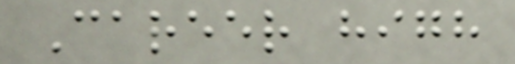Career high
